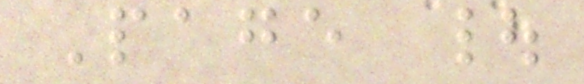Page |
